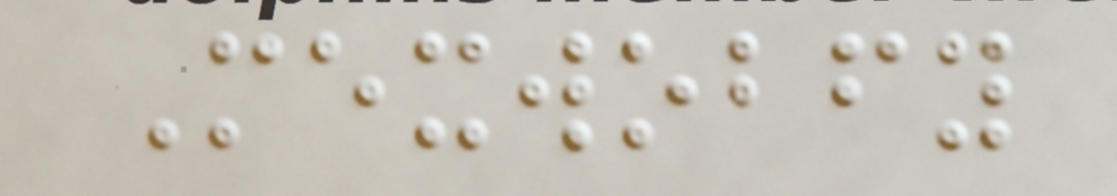Mexwobfy
